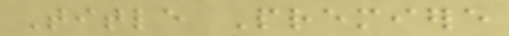Title Premiere
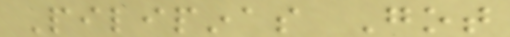Pilipinas Got
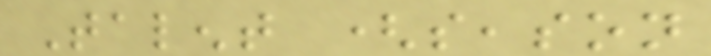Talent (season
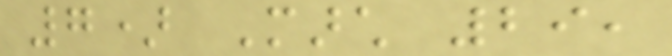7) March 29,
